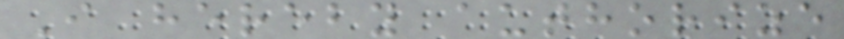I hereby authorize
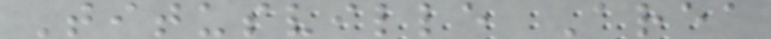Titusville Area
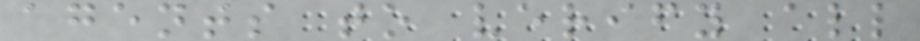agents to verify all
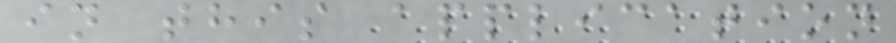in this application
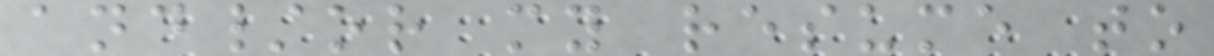and/or my resume to
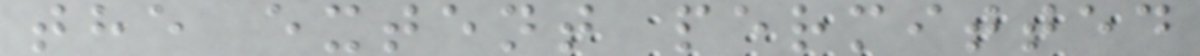the extent permitted
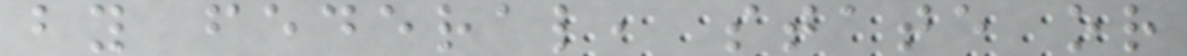by federal, state or
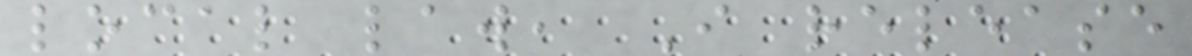local law, I release
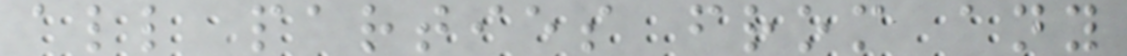all parties from any
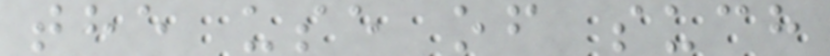the use of such
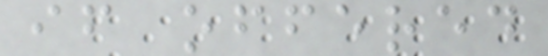if offered
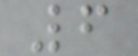6
